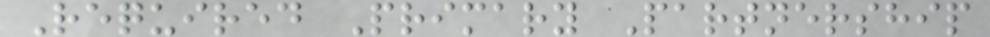Required Primary Partnership
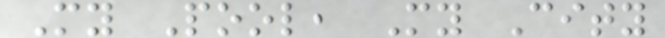My Pool, My City
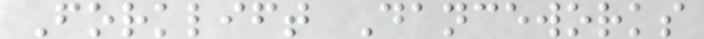Forklift Danceworks
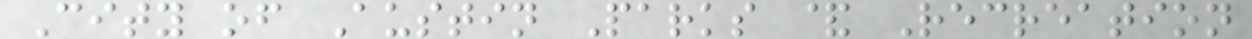City of Austin Parks & Recreation
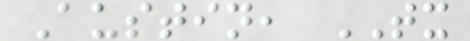Austin, TX
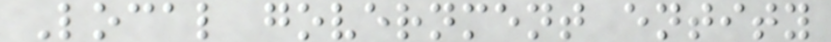Local government entity
